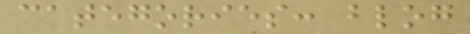categories: blog
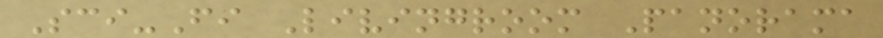Sci-Fi Livingroom Panorama
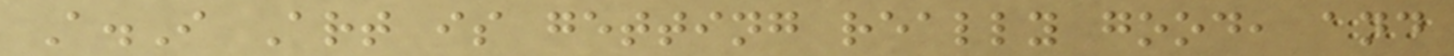A.I Art is getting really good, and
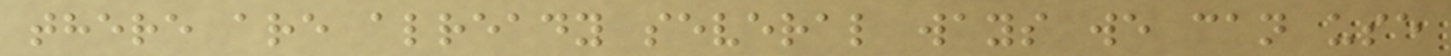there are already several ways we can use
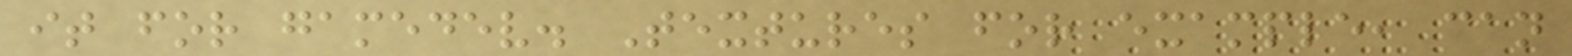it for gamedev. Textures for example, can
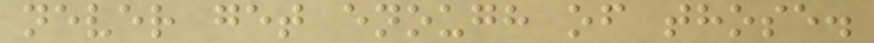never get enough of those.
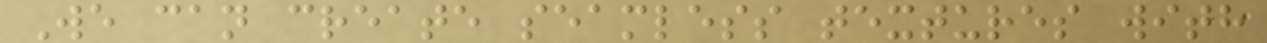We can create seamless textures with
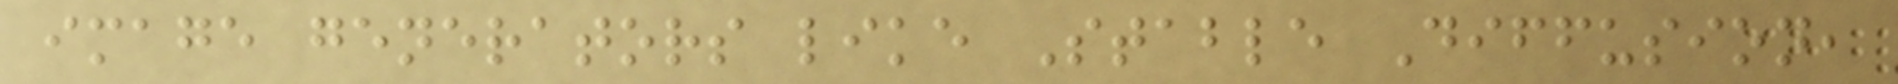image generators like Stable Diffusion,
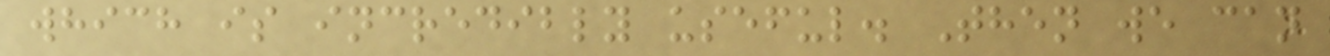which is incredibly useful. Then we can
